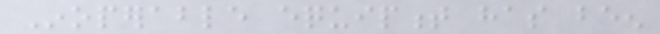Inoperable equipment has been
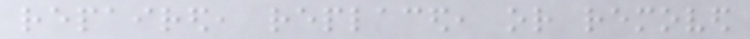repaired, replaced, or removed
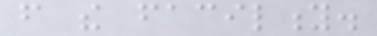from the facility.
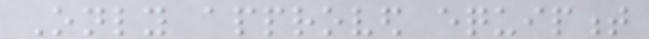Only approved equipment
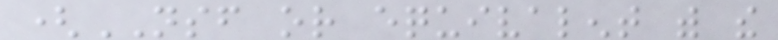(NSF or equivalent with the
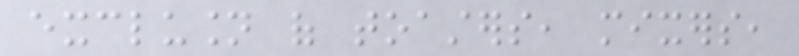exclusion of toasters, mixers,
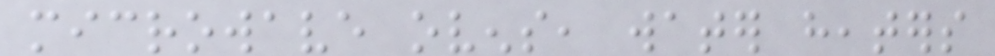microwave ovens, water heaters
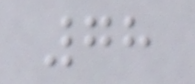78
